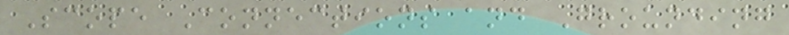Scope Connections and Grounding
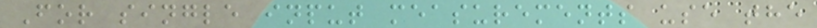For single input measurements use the
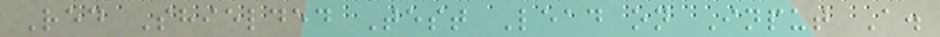Red Shielded Test Lead on Input A.
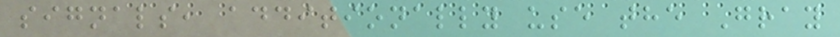signals, additionally use the Gray
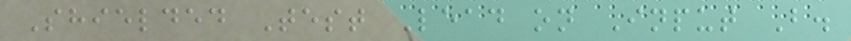Shielded Test Lead on Input B.
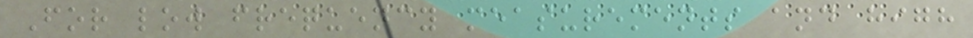For low frequency measurements and high
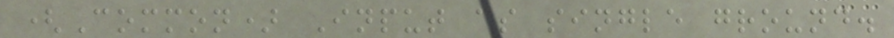(Common) Input as single ground.
